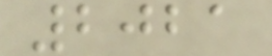2021
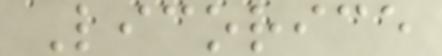Licorice
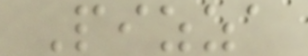Pizza
